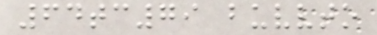64tc79 buvvto
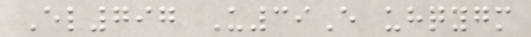El797 U39E uhqygm
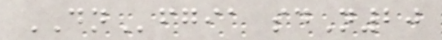DNfgia sdN20
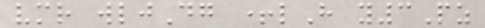vmr wljDg +lH y3Pz
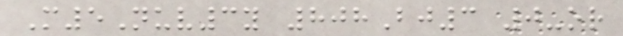M5Nuv3y 808Bj3 0-or
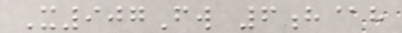X907Fw 6h@h
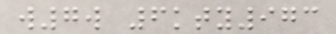w7w 6kty973
